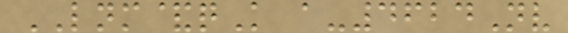LNM&qK a-4624Nv
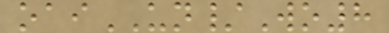oaiUN/Wo8
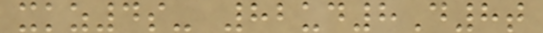xkz4s- 82ud8D8t
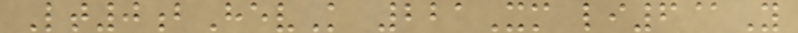Lt0bHevK 221Xm li6@Y
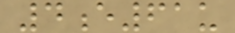4e61u
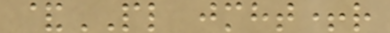&PL jmht+r
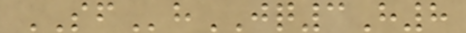SFhJQ3H8
